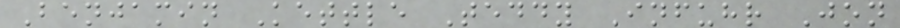Benjamin Kettle Teddy Infuhr Jon
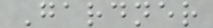Gardner
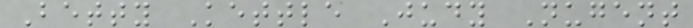Betty Kettle Judy Nugent
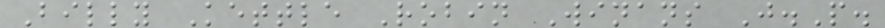Billy Kettle Robin Winans J.P.
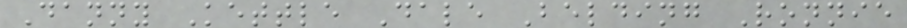Danny Kettle Dale Belding Ronnie
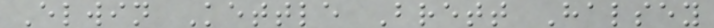Elwin Kettle Brett Halsey
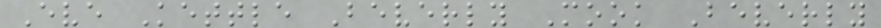Eve Kettle Beverly Mook Beverly
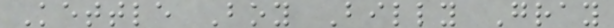Kettle Boy Billy Gray
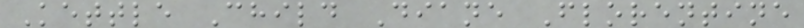Kettle Child Diane Florentine
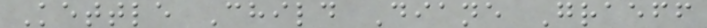Kettle Child Diane Graeff
